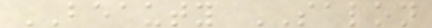BEAUTY SALON
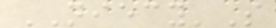NIECY'S
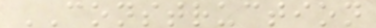CONSTRUCTION
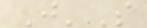J'S
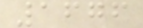1676
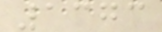1373
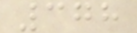378
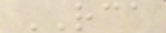RCA
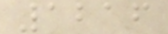1216
